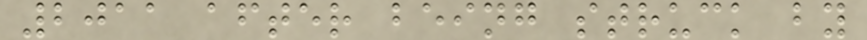2011 after being struck by
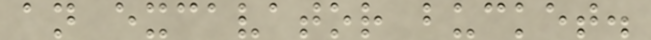an excavator bucket.
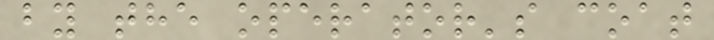by the operator's coat
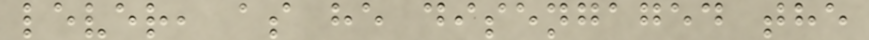lever, as he disengaged the
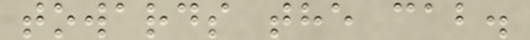towards the cab.
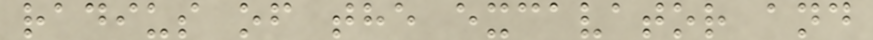radius of the excavator and
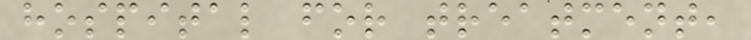hospital for treatment,
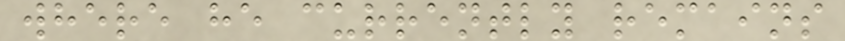where he currently remains
